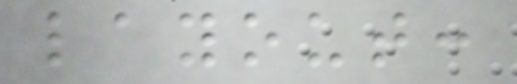layout:
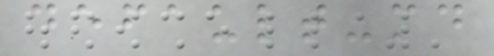default-md
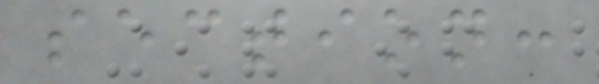section:
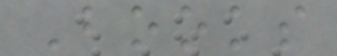Books
